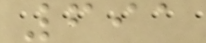691
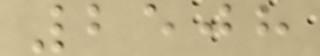2508
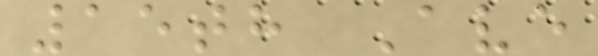15th Ave
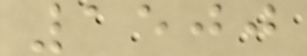1500
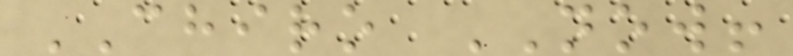CHIRO NOW!
